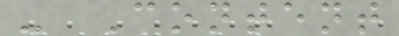- Content
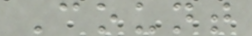Count
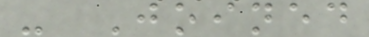- Joined
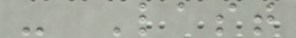- Last
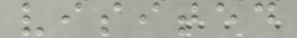visited
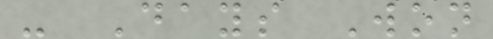- Days Won
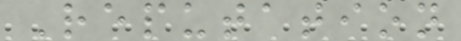Reputation
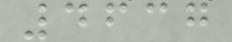4637
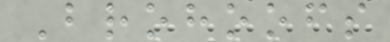Brohoofs
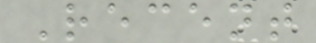Recent
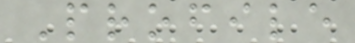Profile
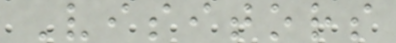Visitors
